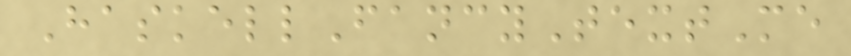HaskellFancyTextMe
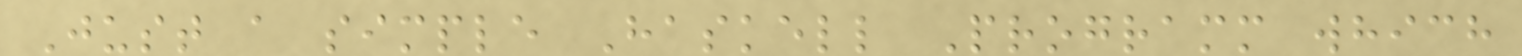Just a simple Haskell Programm which
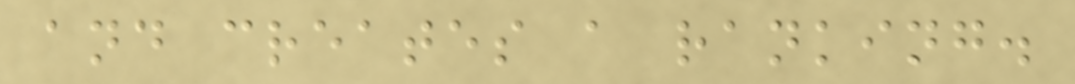and creates a ranking.
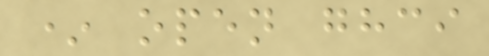* open ghci
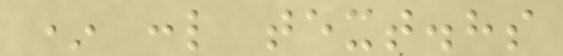* :l text.hs
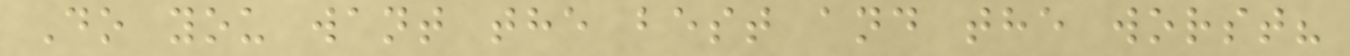Do you want the best and the worst?
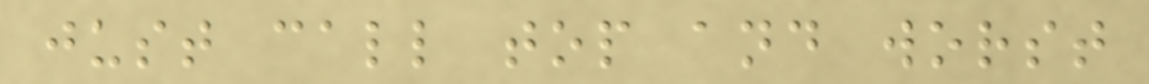just call top and worst
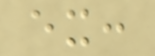ex:
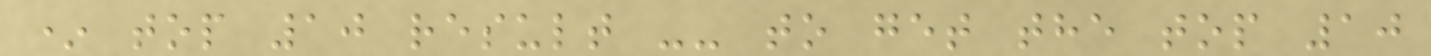* top 10 result -- to get the top 10
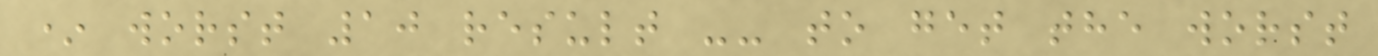* worst 10 result -- to get the worst
